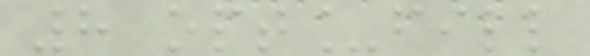8 opt_fill
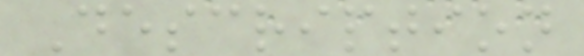Description
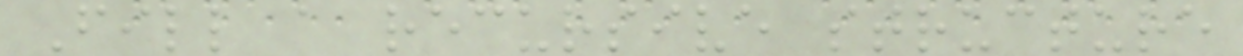Fill a recursive structure
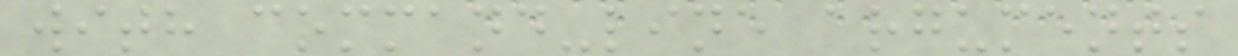with command-line arguments
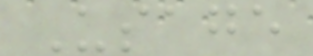Usage
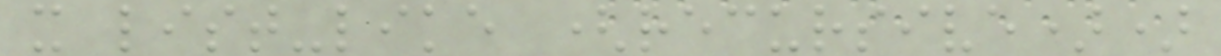x list-like (recursive))
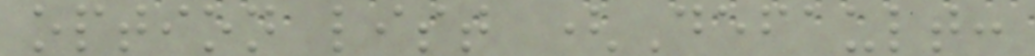option list (Default:
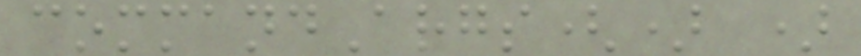commandArgs() )
